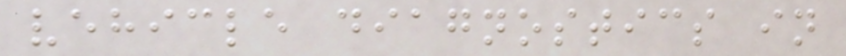vehicle diagnostics in
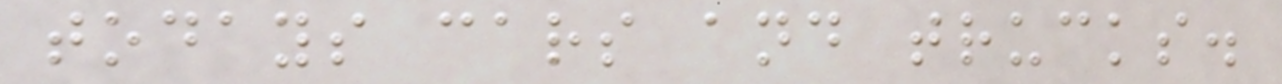todays cars and trucks.
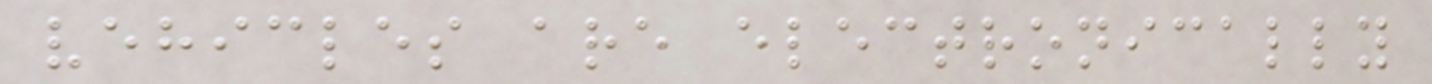vehicles are electronically
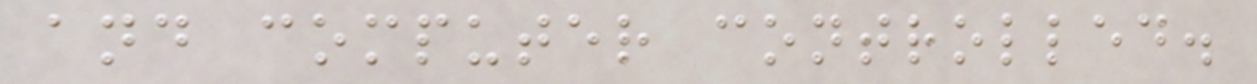and computer controlled.
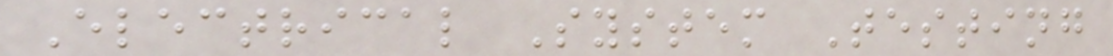Electrical System Testing
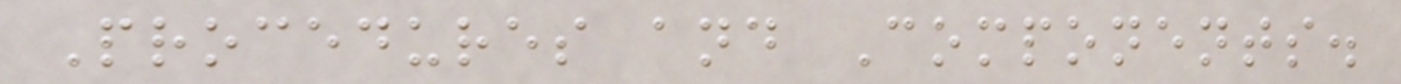Procedures and Components.
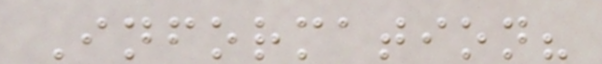Information?
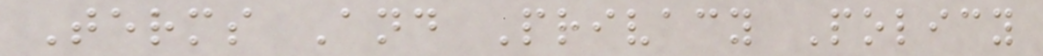Terms And Privacy Policy
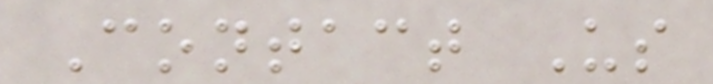Contact Us
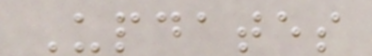Updates
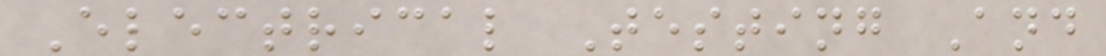Electrical Testing And
